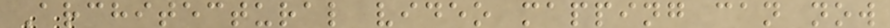Architectural video mapping can now
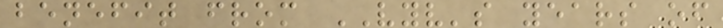benefit from VYV's years of
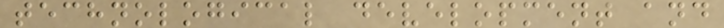technological development and
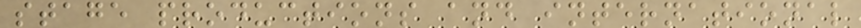stage productions and international
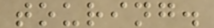touring.
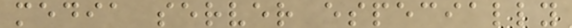media server especially
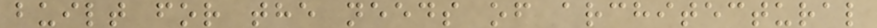built for the needs of architectural
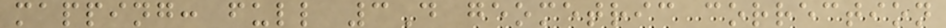mapping: full 3D geometric correction
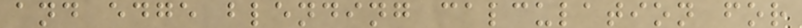and edge blending calculation for
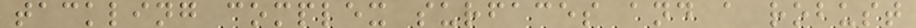tackling complex surfaces and a robust
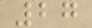27
